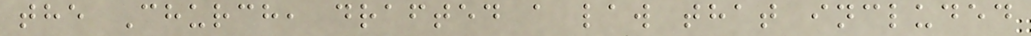the Church, drafted a law that included
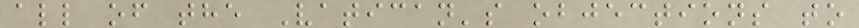all of the Vatican's objections to
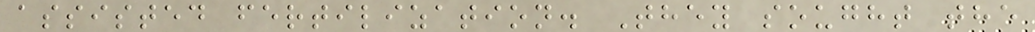assisted fertilization. They sought the
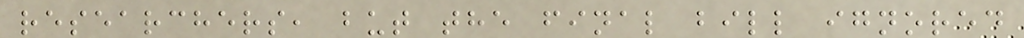researchers, but the final bill ignored
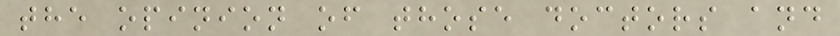the opinion of those doctors and
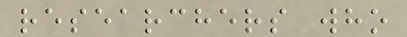researchers who
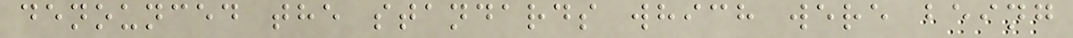denounced the standards which were being
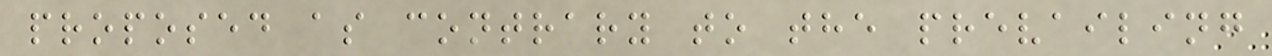proposed as contrary to the prevailing
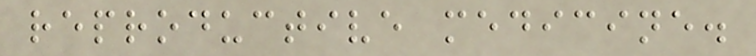reproductive medicine.
